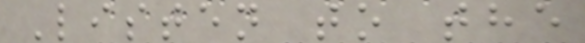Listen to the
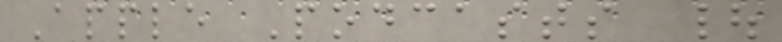Apple Podcasts |
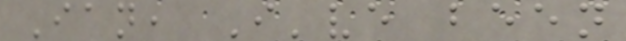Ian, I've been
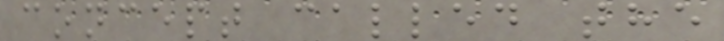concept called the
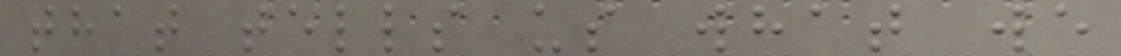that tells us what we
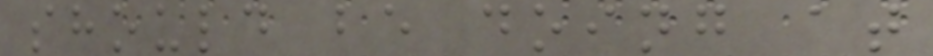should be doing at
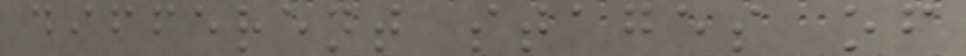different stages of
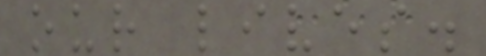our lives.
